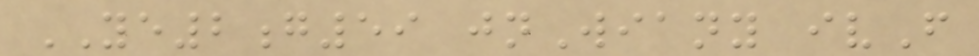YE2g59 jnWiany ivF
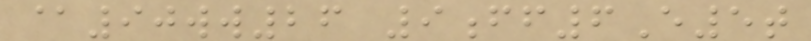@90ww26 9ff6E5t
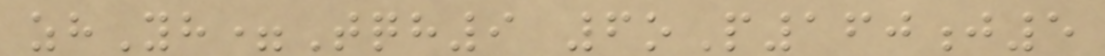zhYh=Tqh9 6oP160j5
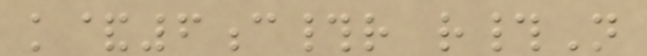k&6c#r r#N
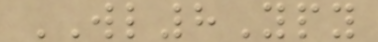WL8Ypy
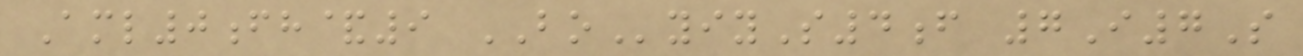Aml0fh&9 BOyiyS4f 7I7S
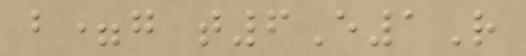b=g t6E1R
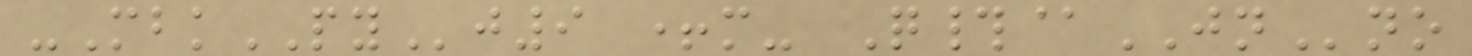-MbkPYj9 +m- Q#@JNno
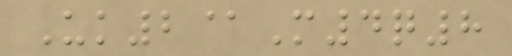Uk2@M4q8
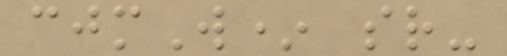cjmW* sr-
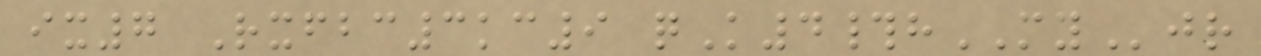ix7 Rxfbc3kc9 qK4#hMYjr
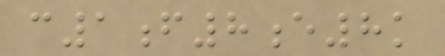c1f8e8k
